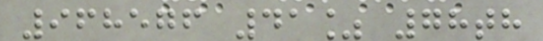968576 41% 78th
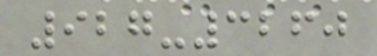927-3260
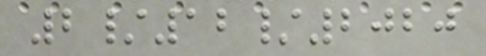2/12/2020
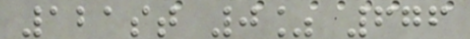121st 0% 676
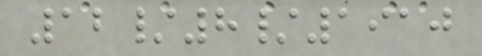12/8/1910
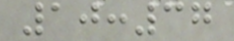10:37
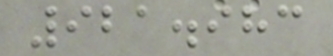921.983
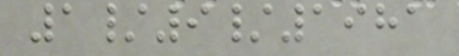1/9/1981
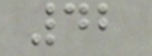42
